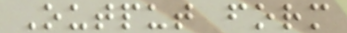Output form
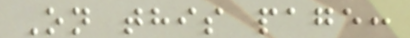On this page:
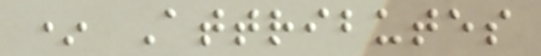* Attributes
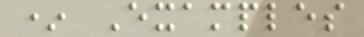* Examples
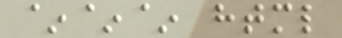~~~ html
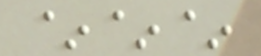~~~
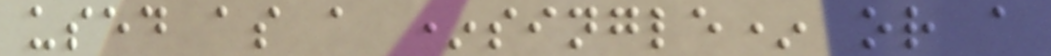used as a *single* or a
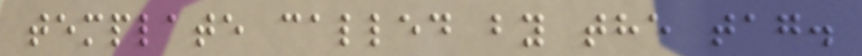template called by the tag.
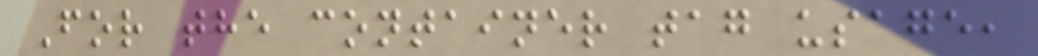For the container tag usage,
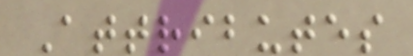Attributes
